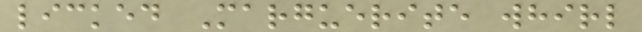licked Marguerite whirl
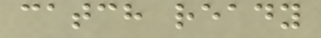catch ready
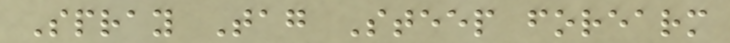Spray Tag Steep forearm
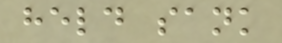held sank
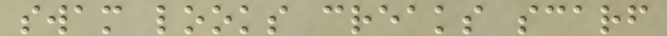swam looks creaks scarf
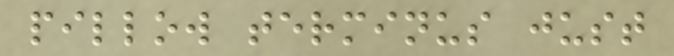pillow terminus just
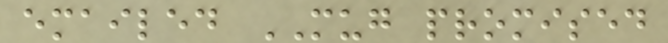emailed MUG promised
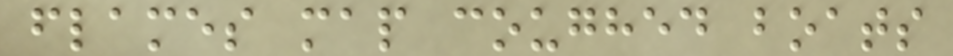flames map coughed boats
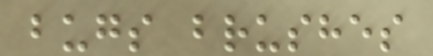bugs brushes
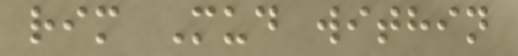rim Mud within
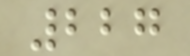227
